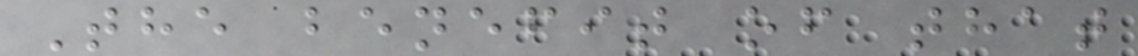The benefit of that
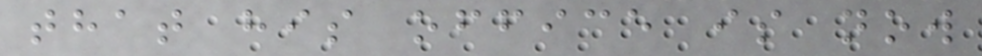that his office is now
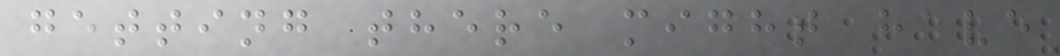getting there might have
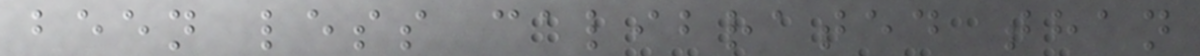been less calibrated than
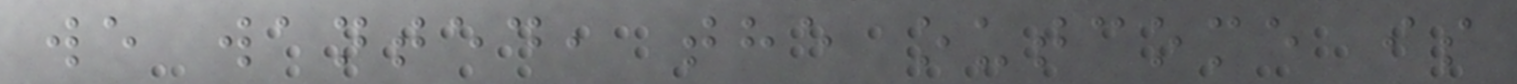we wanted, the outcome is
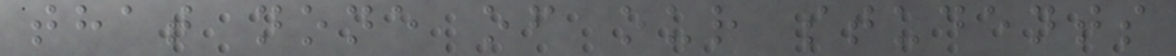that none of our students
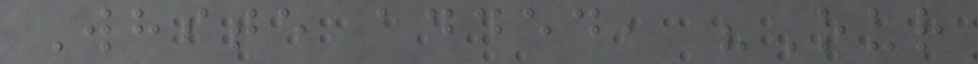White added, "Our
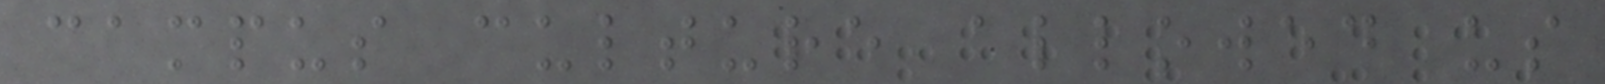campus culture allowed us
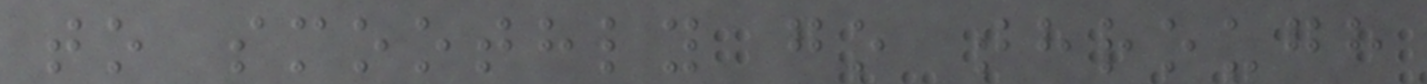to smoothly go through
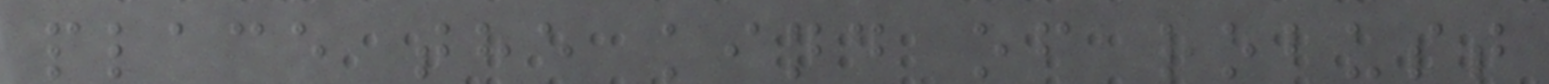place the kind of robust
